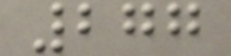277
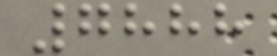7888
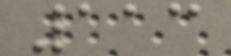113
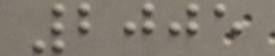2005
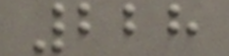228
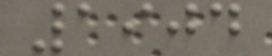1904
